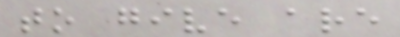to give are
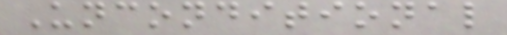Unconditional
